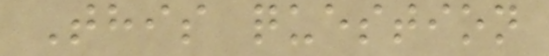This question
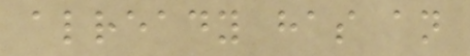already has an
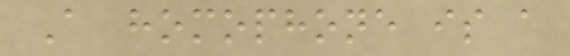A homophone is a
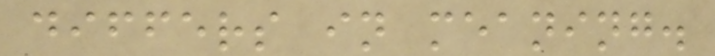differs in meaning.
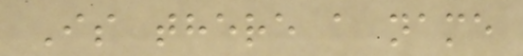Is there a name
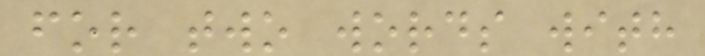for two words with
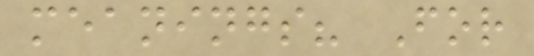meanings? For
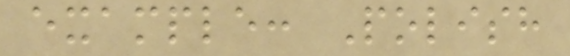example: Polish
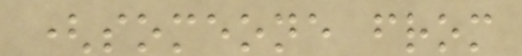(someone from
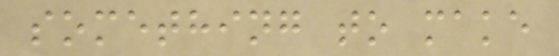something to make
